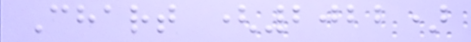Chart (2022)
